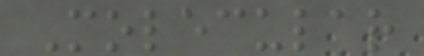Molecular
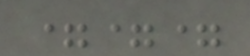===
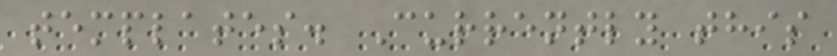templates. Currently this
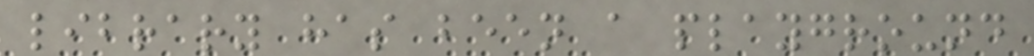library has been a playground
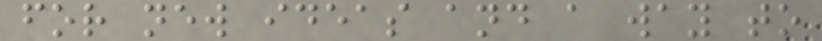for new ideas and a way to
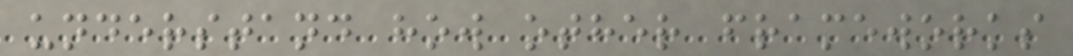understand how other frameworks
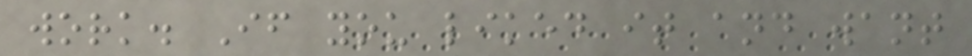work. If you liked it and want
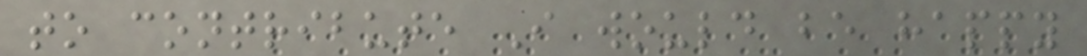to contribute I would be happy
